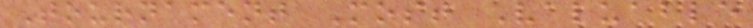Tournament Most Valuable
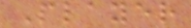Player
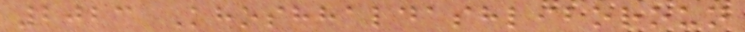2023 Khoshhaldashliboroun
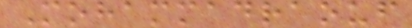Mohammadraouf
